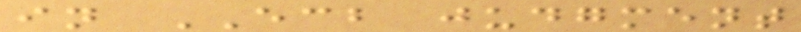in ECB judgment
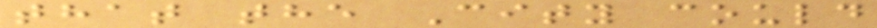that the City could
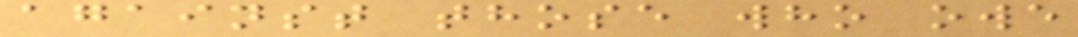against those who owe
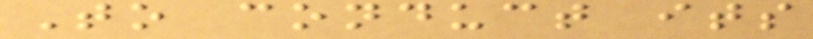To conduct its
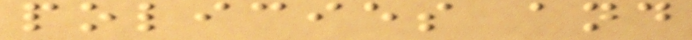policies and
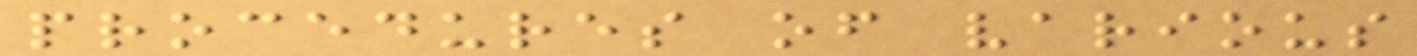procedures of various
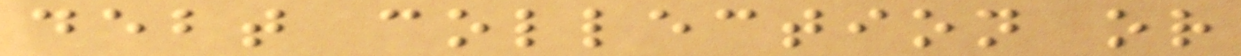debt collection or
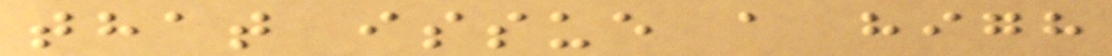that issue a high
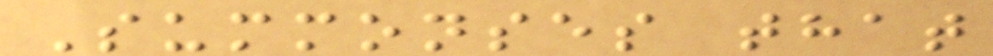Summonses that
